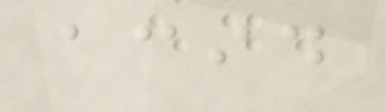acid
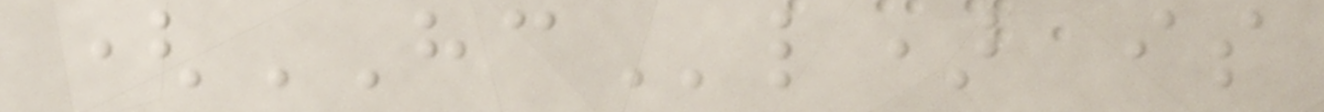(HCl) is
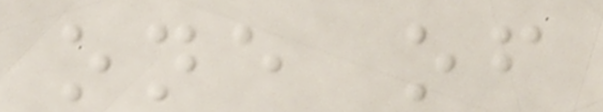one of
